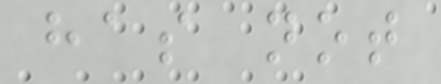has not
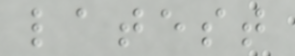latest
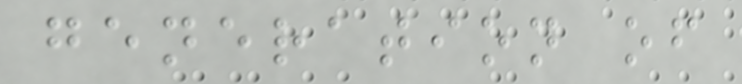generation of
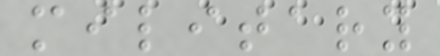military
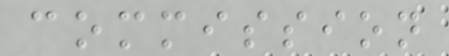commission
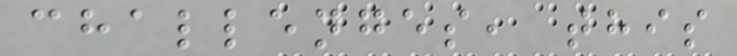challenges, this
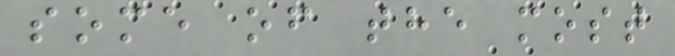some of the most
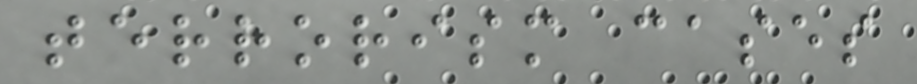terrorism cases
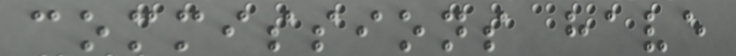commissions have
